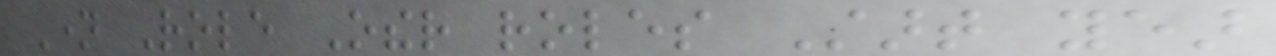Name Role Other roles Start year
